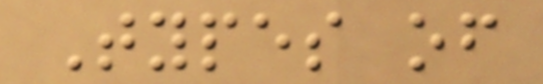Types of
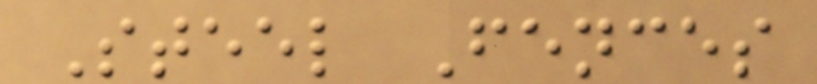Steel Fences
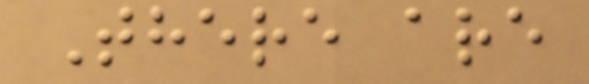There are
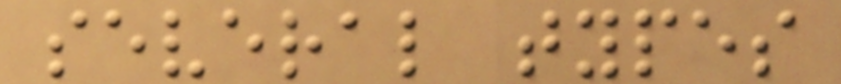several types
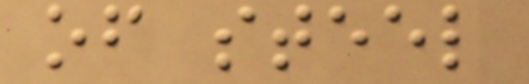of steel
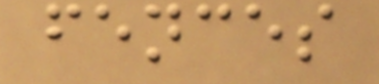fences
